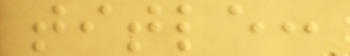title:
